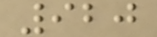920
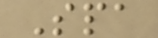Spa
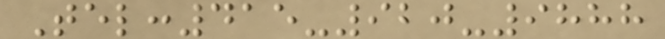Tel:415-920-9888
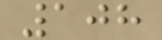108
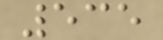535
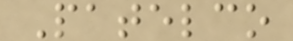Patelco
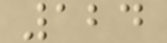124
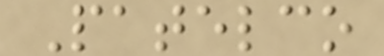Patelco
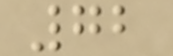72
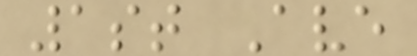1st Ave
